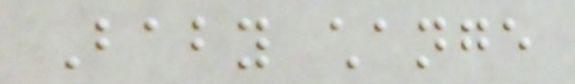Baby change
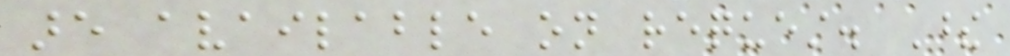are available on request. These
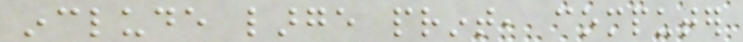include large print, computer
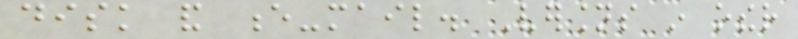disk and e-mail. Versions in other
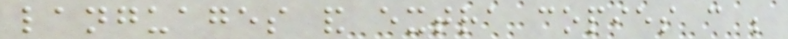languages and extra copies can be
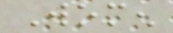Women
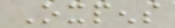Oxpens
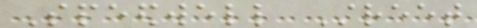Speedwell Street
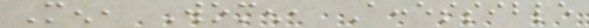Men, Women, Accessible
